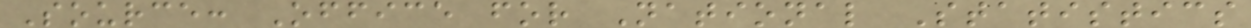Source: Office for National Statistics
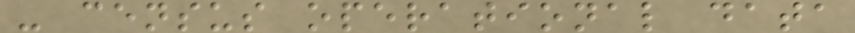- census operational data
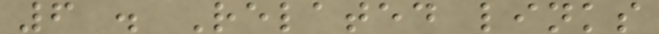6 . Related links
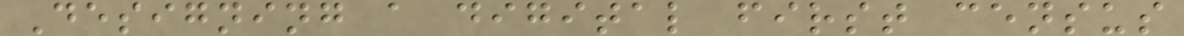Designing a digital first census
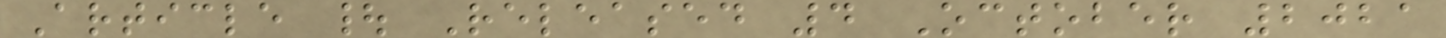Article | Released 4 October 2021
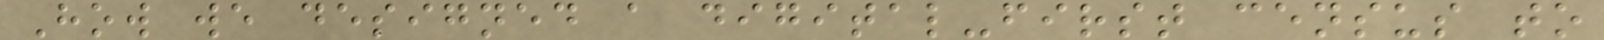How we designed a digital-first census to
